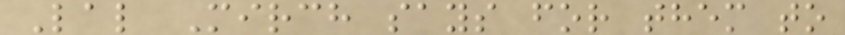Lal Mirch says for them to
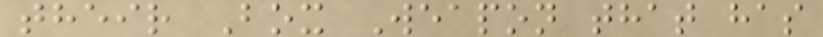their Box Weapon that has
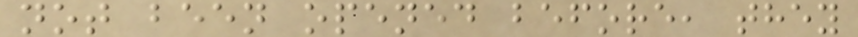not been opened before, they
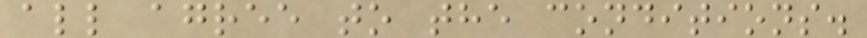all agree to the conditions.
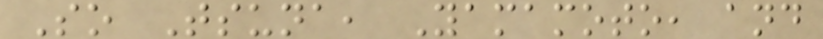So Tsuna, Yamamoto, and
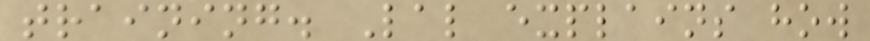training. Lal explains how
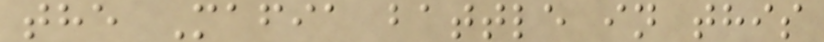the Mafia battle in this
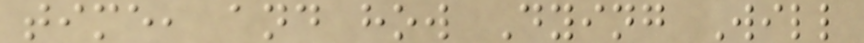time, and how Dying Will
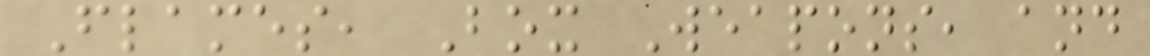Flames, Box Weapons, and
